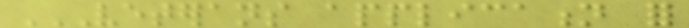VETERANS APPLICATION FOR
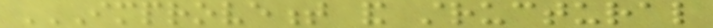IMPROVEMENT AND STRUCTURAL
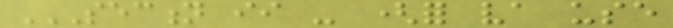SECTION II - (FOR VA USE
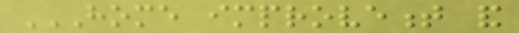HOME IMPROVEMENT AND
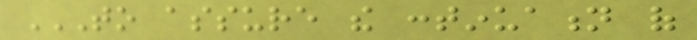TO ASSURE THE CONTINUATION OF
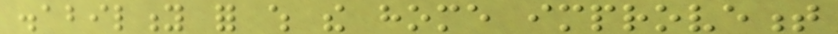disability for which the home improvement
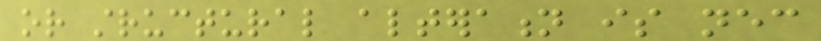or structural alteration is necessary
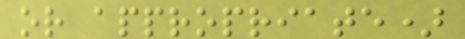or appropriate)
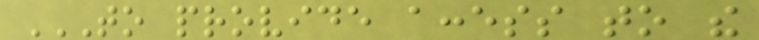TO PROVIDE ACCESS TO THE
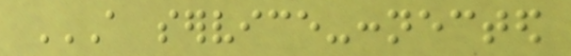A SERVICE-CONNECTED
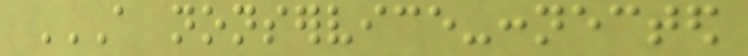A NONSERVICE-CONNECTED
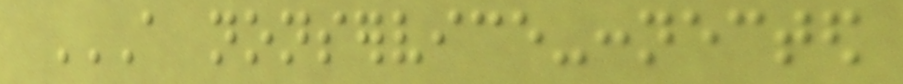A NONSERVICE-CONNECTED
